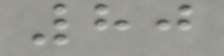80
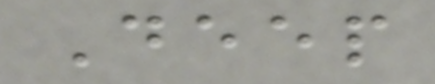Deep
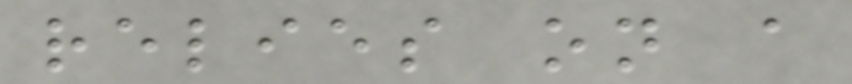relies on a
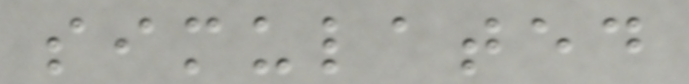simulated
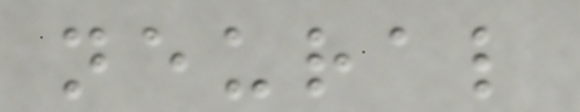neural
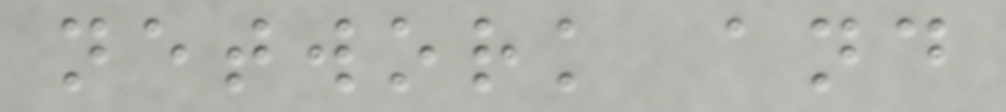network and
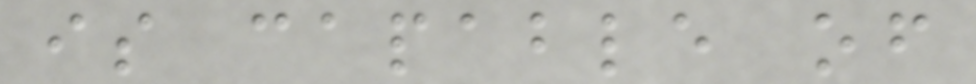is capable of
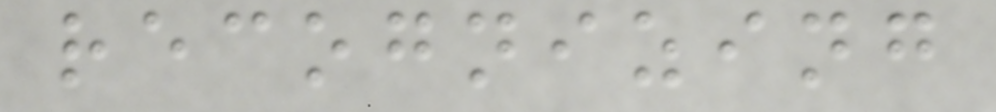recognizing
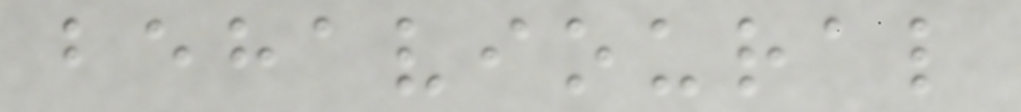behavioural
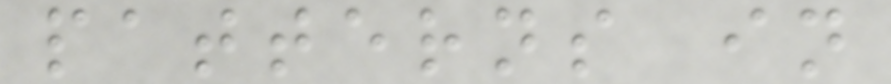patterns in
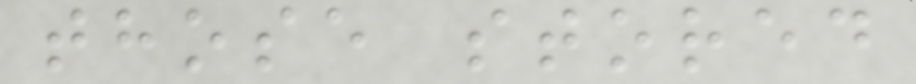those stored
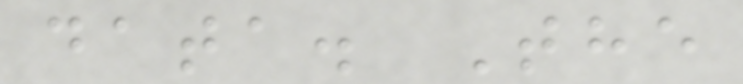data. The
